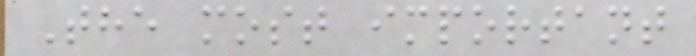The most important
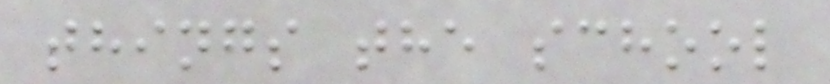things the school
